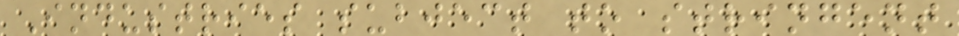Industries subject to stringent
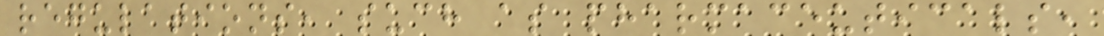regulations, such as pharmaceuticals,
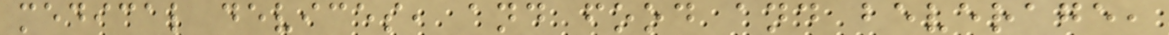medical devices, and food and beverage,
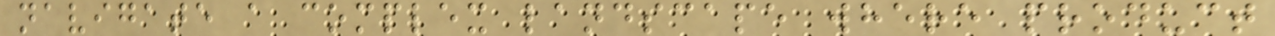navigate a complex landscape where product
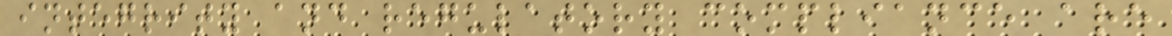integrity and regulatory compliance are
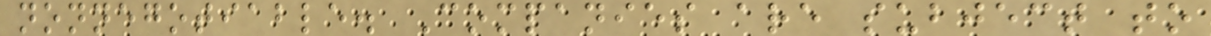nonnegotiable. Companies are subject to
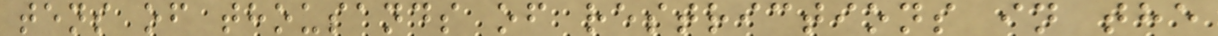tens of thousands of restrictions in the
